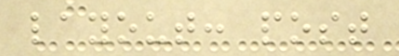layout: post
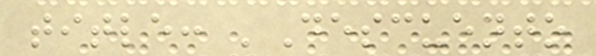title: 'Descuento
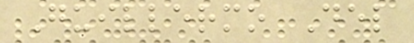Guillermo Del
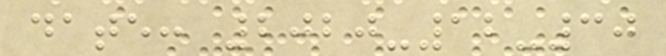date: 2020-12-30
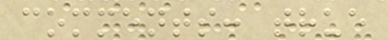comments: true
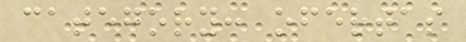category: ofertas
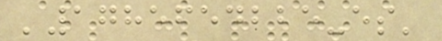'1785654225-es'
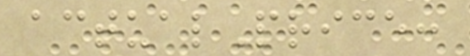actualPrice:
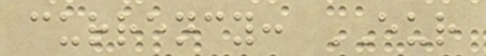currency: EUR
